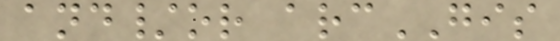and/or arcGIS
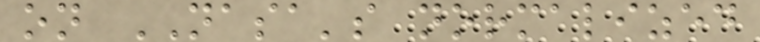on NASA's normalized
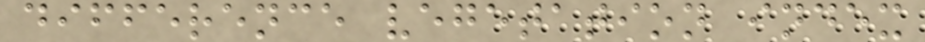difference vegetation index
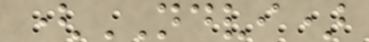(NDVI)
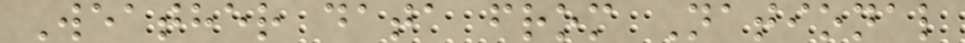Weather data from National
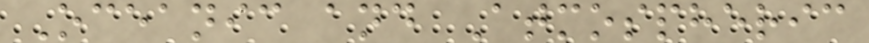Oceanic and Atmospheric
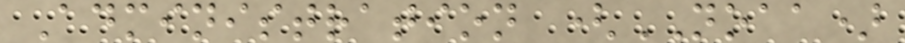Administration (NOAA)
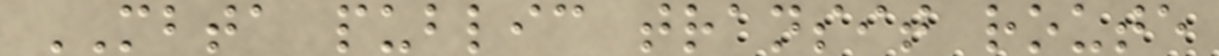MBTA public transit route
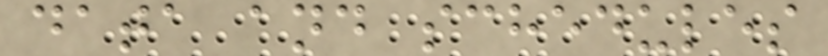data and schedules
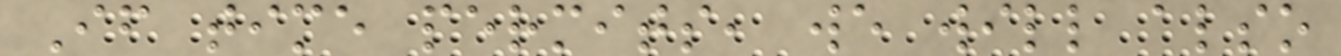If time permits, we will also
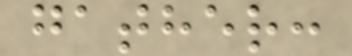gather:
